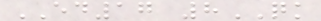ED17 8QK
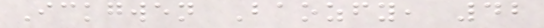Ickgwen Baozfy, 42
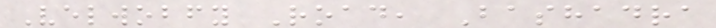Velwobfy Road, Bashadra
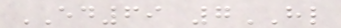ED69 7HL
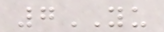7YU
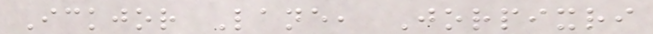Ickjor Lane, Jorpixri
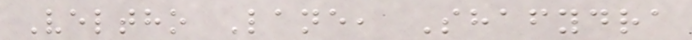Veltho Lane, Shafydra
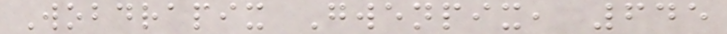Wobdrapix Gwenpix, 645
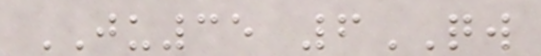JU35 6QW
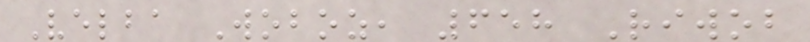Velba Woboz, 658 Riwob
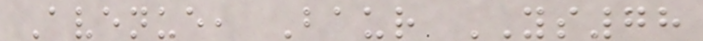Avenue, Baur YS78
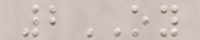2OY
